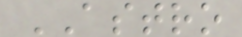ASTRO
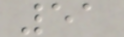51
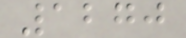1270
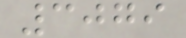3079
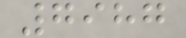7987
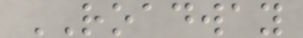ROADWAY
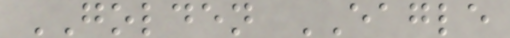GOLDEN EAGLE
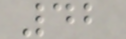42
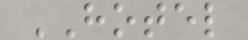HOTEL
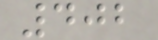402
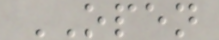OPEN
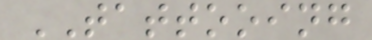TATTOOING
